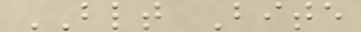BLT Bite
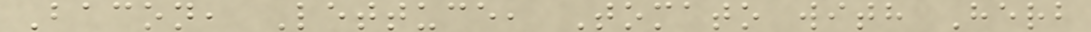Bacon, Lettuce, Tomato with Herb
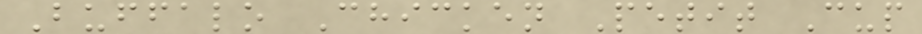Buffalo Chicken Petit Cup
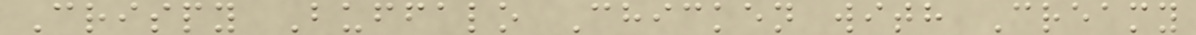Crispy Buffalo Chicken with Creamy
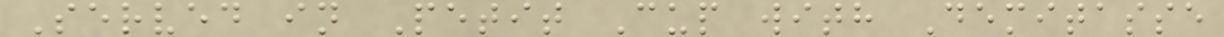Served in Petit Cup with Demitasse
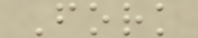Fork
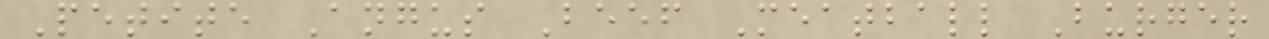Petite Angus Beef Meatball Burger
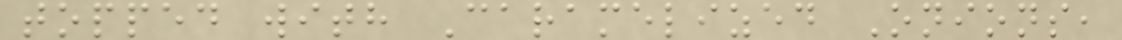topped with Caramelized Onions,
